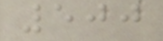500
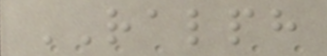RALPH
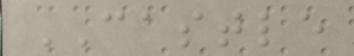CASTLE
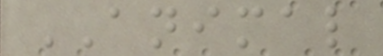ANIMAL
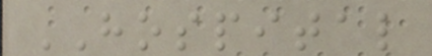HOSPITAL
